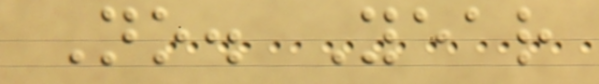No. Year
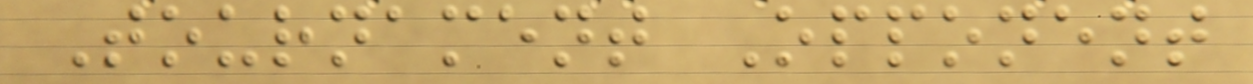Tournament Opponent
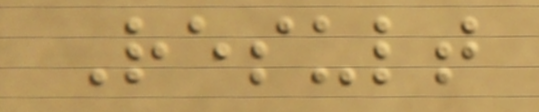Result
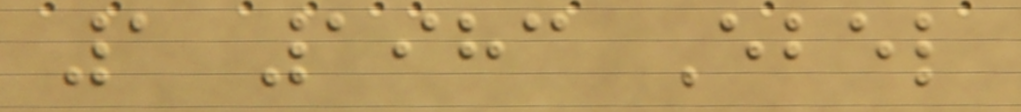1 1983 Ebel
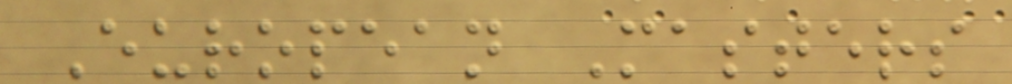European Masters
